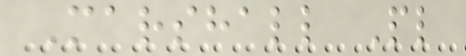Marshall Pl
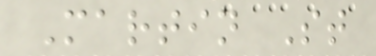Martin St
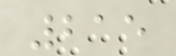215
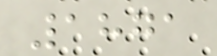1871
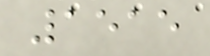1515
